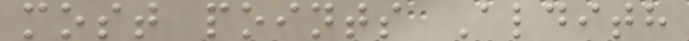most points Aldith
